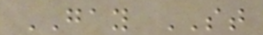GAY ST
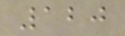120
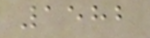1582
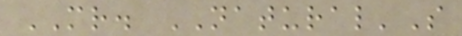MR. NATURAL'S
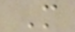M
